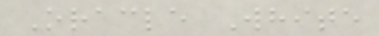Oracle White
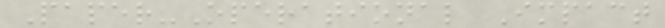Paper-Operational Impact
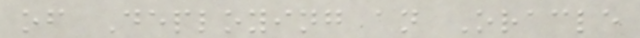of Deploying an Oracle
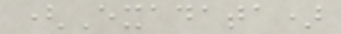(Exadata)
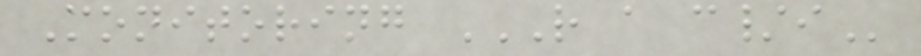Monitoring R A C/I
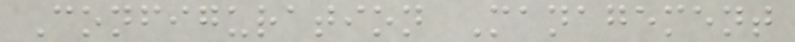Configuration Management
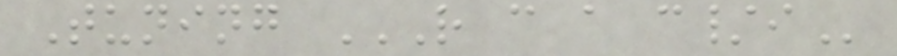Tuning R C A C/I
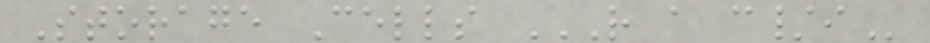Storage Cells R A C/I
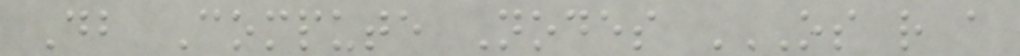Db Compute Nodes OS R A
